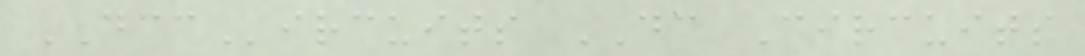DCCircuits DC Circuits
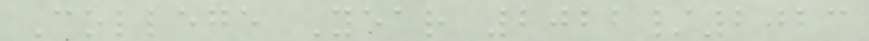College Year 2022/2023
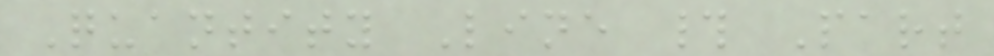Quantity Line # Part
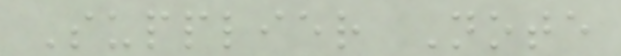Supplier Note
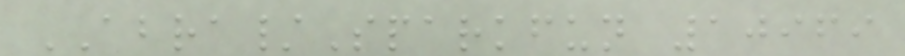ABRA/Sparkfun 10969
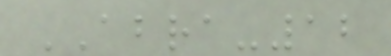ABRA-12
